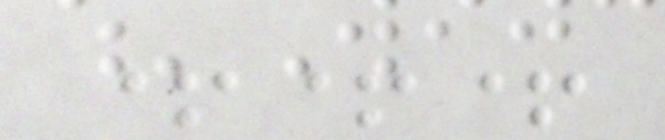+++
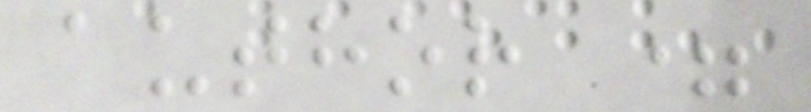author =
